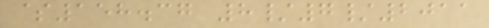$158.37 8/7/2011
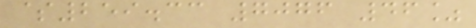$259.33 7076 46%
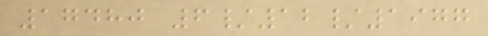17480 6/12/1977
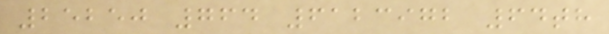25250 764 6123972 64th
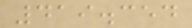419.354
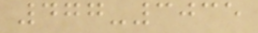477-3035
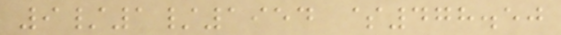9/1/1954 $478.50
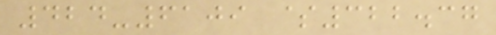424-6109 $322.37
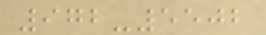972-5502
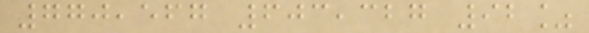770,567 603,327 92%
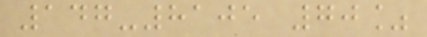147-8105 70%
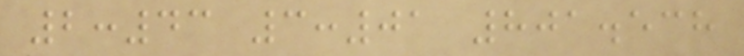2:43 3:01 801.538
